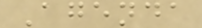Agenda
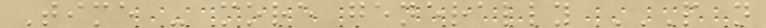Time - more generally P N
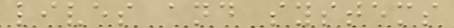lives and systems
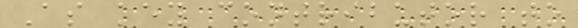As key contributor to
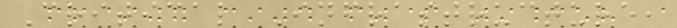Critical Infrastructure,
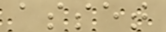asset
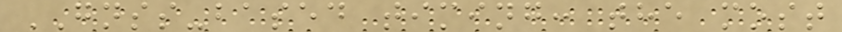GNSS-based timing: the most
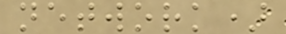network)
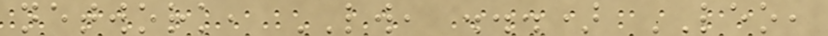network, LW, ...) LEO,
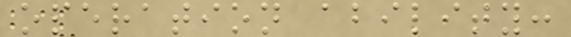operation ability:
